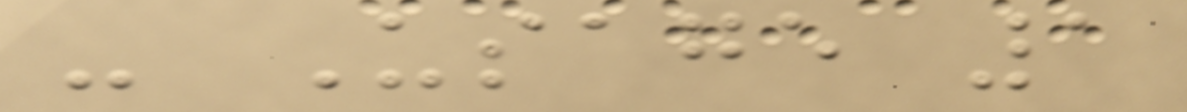- Usage 1
